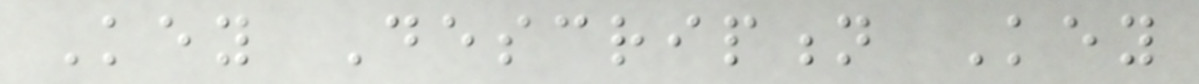Key Description Key
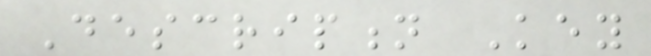Description Key
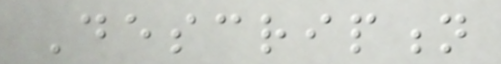Description
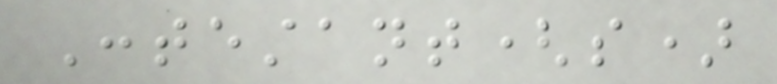Contestant(s)
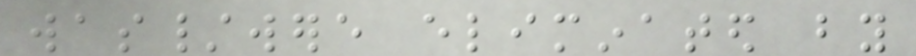was/were eliminated by
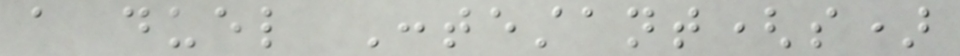a duel Contestant(s)
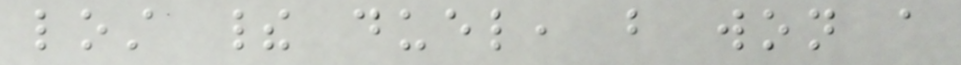lost their duel, but won a
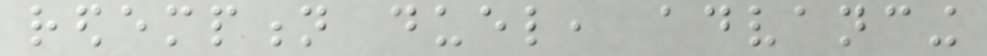redemption duel, advancing
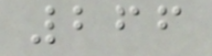266
